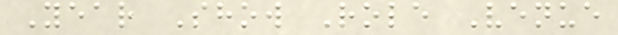Year Show Role Venue
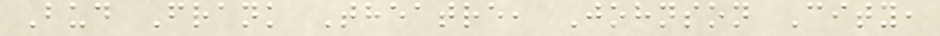Bud Frank Theatre, Johnson City,
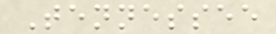Tennessee
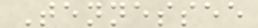Tennessee
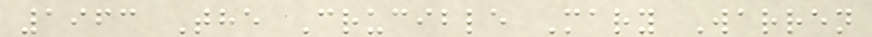1963 The Crucible Mary Warren
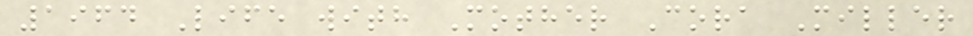1964 Life with Mother Cora Miller
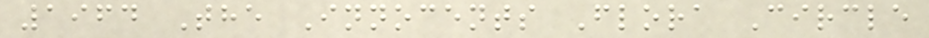1964 The Innocents Flora Circle
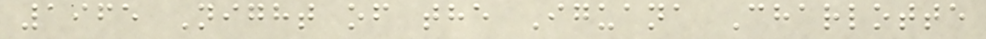1965 Night of the Iguana Charlotte
